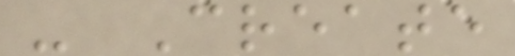- Create
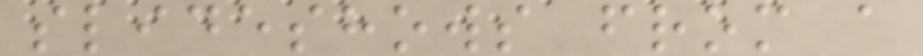slideshows from a
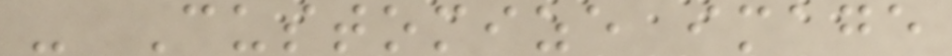- Customize image
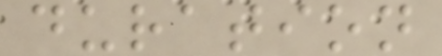duration
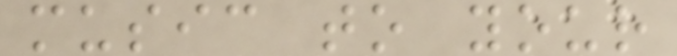music to your
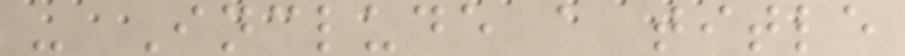- Include a title
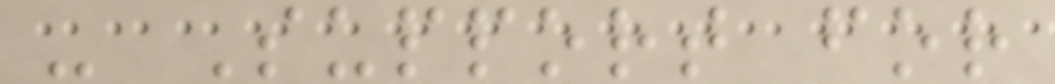- Support for
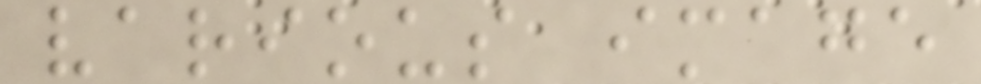various image
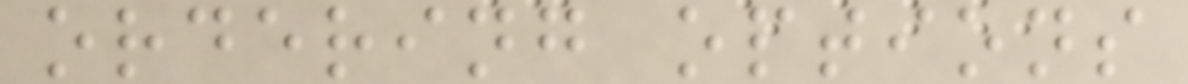ordering options
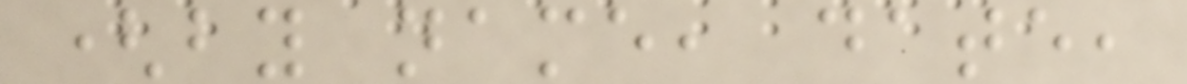(by name, date,
